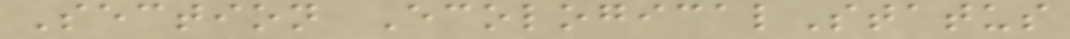Section EcologicalStatus
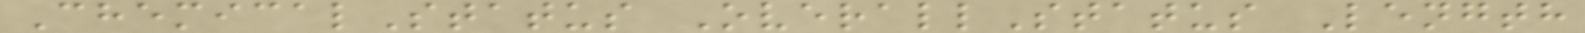ChemicalStatus OverallStatus Length
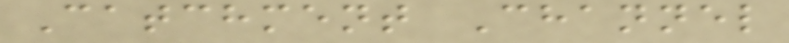Catchment Channel
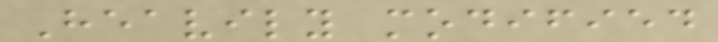Heavily modified
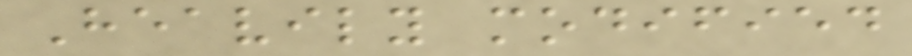Heavily modified
